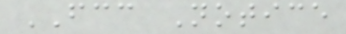FCC Notice
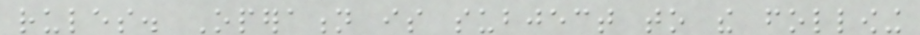rules. Operation is subject to the following
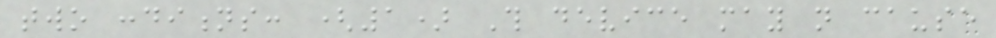two conditions: (1) This device may not cause
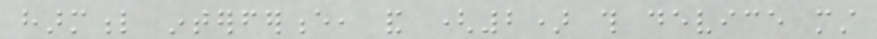harmful interference, and (2) this device must
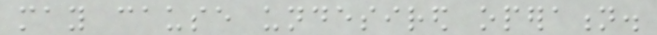may cause undesired operation.
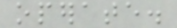operate.
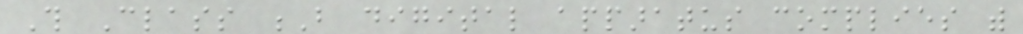This Class B digital apparatus complies with
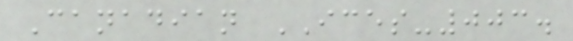Canadian ICES-003.
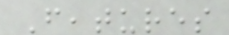Features
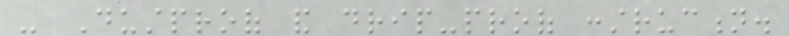- Dustproof and drip-proof construction.
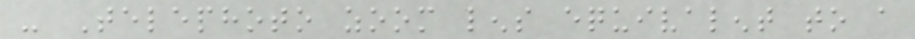- Telephoto zoom lens equivalent to a
